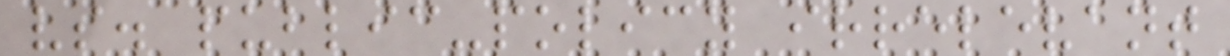vs. public-policy irrelevant
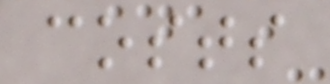costs
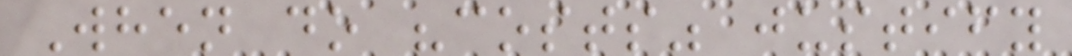When do "costs" justify
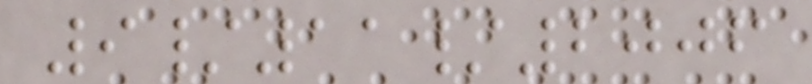9/11/2006
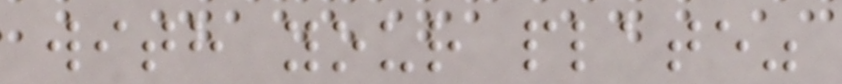with your plate"
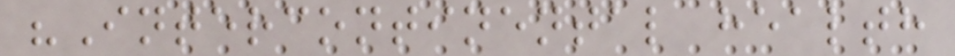"Intercontinental health
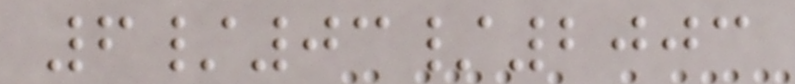6/03/2003
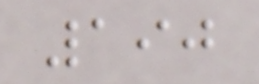190
